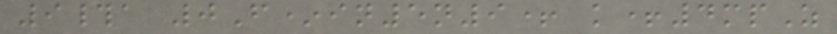9#a 0F*in5n9+ k+4mpZ
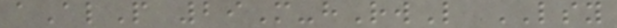aAlP 29M-hRwL LSY
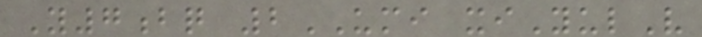Y7bq 2UMI xiYulV
